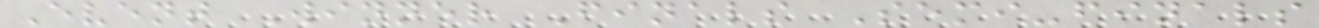Event Winner Finals Semi-finals
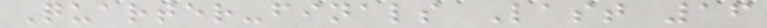Quarter-finals Last 16
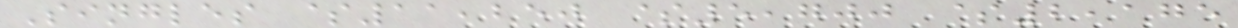Singles $11,250 $5,700 $2,175
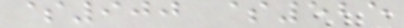$900 $525
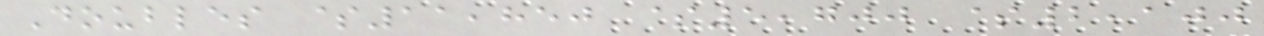Doubles $11,850 $5,700 $2,100
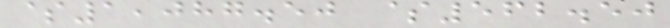$1,087.50 $562.50
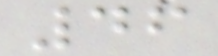46
